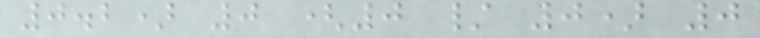0.2) 0 (0 / 0) 0
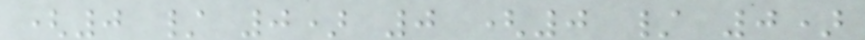(0 / 0) 0 (0 / 0)
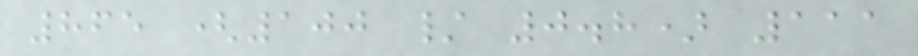865 (100 / 0.8) 111
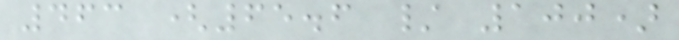463 (65.6 / 100)
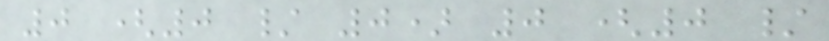0 (0 / 0) 0 (0 /
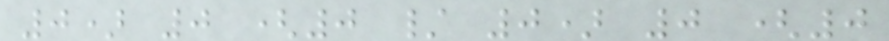0) 0 (0 / 0) 0 (0
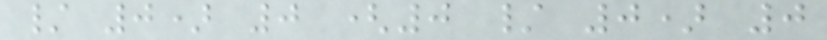/ 0) 0 (0 / 0) 0
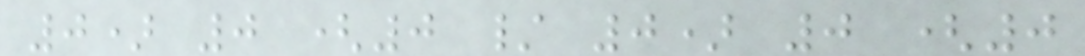0) 0 (0 / 0) 0 (0
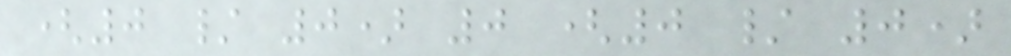(0 / 0) 0 (0 / 0)
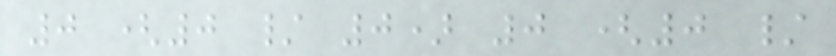0 (0 / 0) 0 (0 /
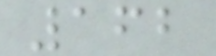162
